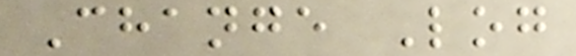Change Log
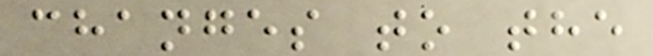changes to the
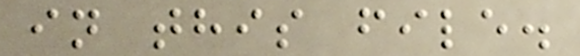in this file.
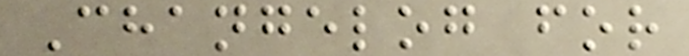Changelog for
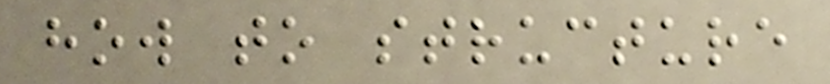how to structure
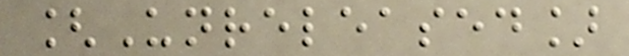[Unreleased]
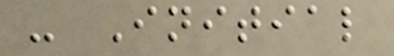- Initial
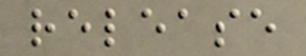release
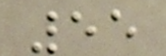55
